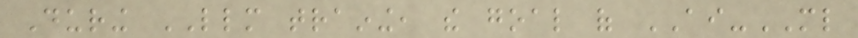During LLM training, the goal of AI-ML
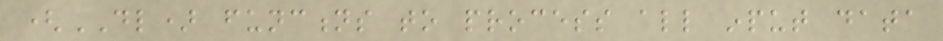(DL) functions to process all input data
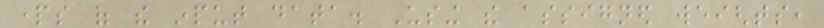parts of the input data. Using the assigned weights,
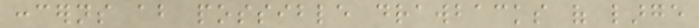concerns about possible drawbacks of large
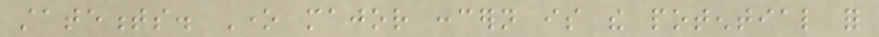statements. One major concern is the potential for
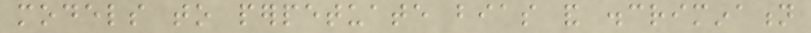models to perpetuate bias and discrimination
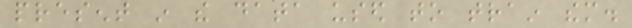present in the data used to train them.
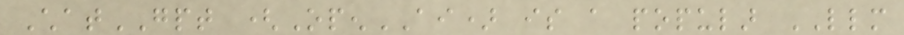ChatGPT (OpenAI) is a popular LLM
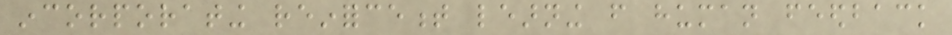incorporating reinforcement learning from human feedback
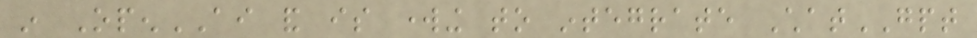in OpenAI and is working to integrate ChatGPT
